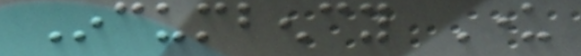Incumbency Under
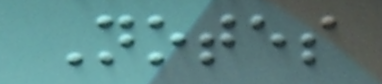Notes
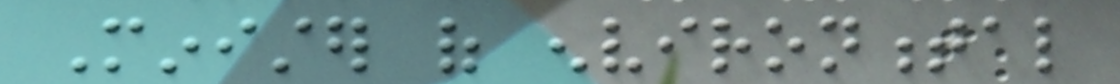Minister of environmental
